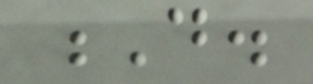D.
